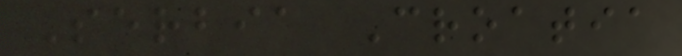Serbia Croatia
